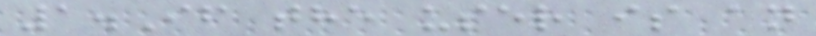1.If the user is an
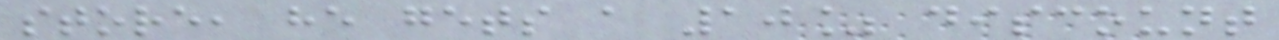store, he gets a 10% discount
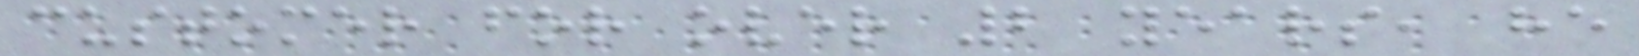customer for over 2 years, he
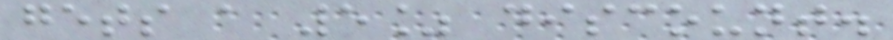gets a 5% discount.
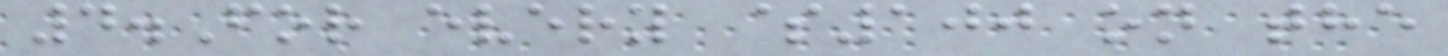4.For every $100 on the
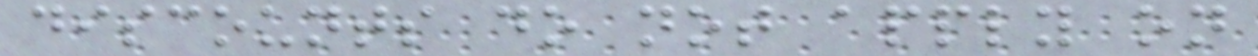discounts do not apply on
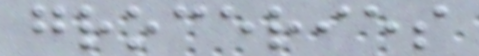groceries
